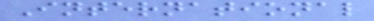International
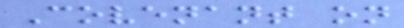Covenant on
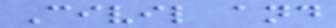Civil and
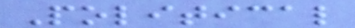Political
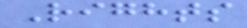Rights
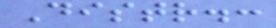Distr.:
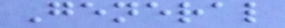General
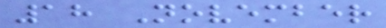18 November
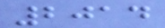2014
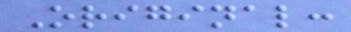Original:
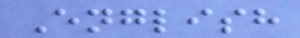English
